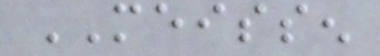MEISSEN
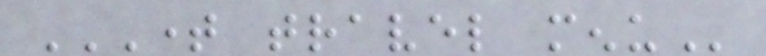TIME TRAVEL MENU
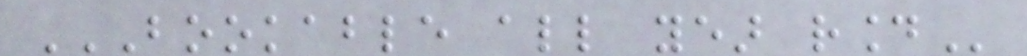BOOKABLE ALL YEAR ROUND
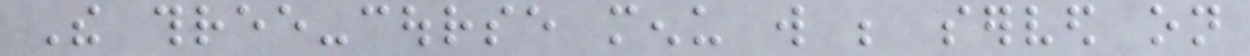The three-course menu will be served on
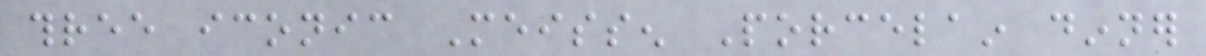three iconic Meissen Porcelain dinner
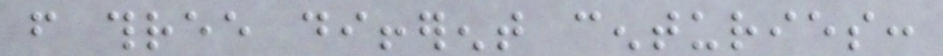from three different centuries:
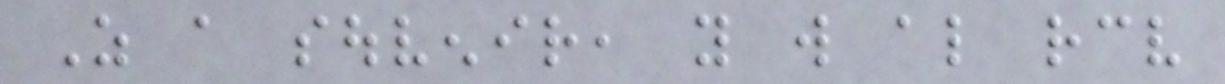As a souvenir, you will also receive
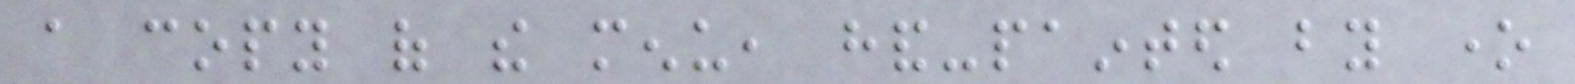a copy of the menu, hand-painted by one
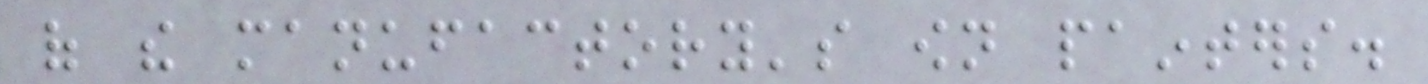of the manufactory's own painters.
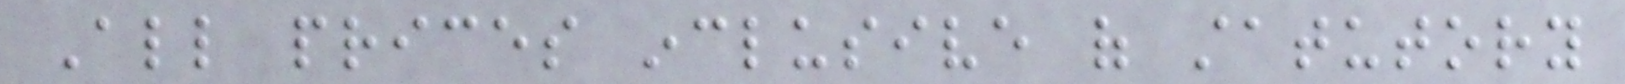All prices inclusive of statutory
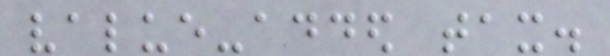value-added tax.
